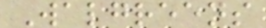Walgreens
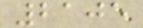2105
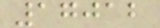17012
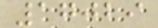17029
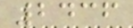2436
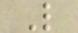L
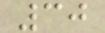30
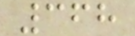368
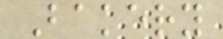Bakery
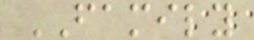FAMILY
